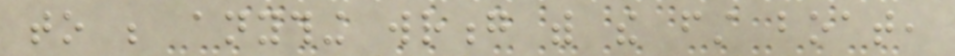to be anything wrong with the first boat,
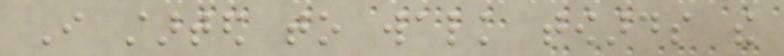I started to walk towards the
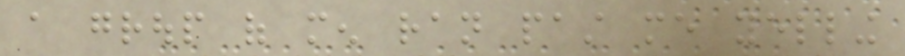a group of men ran past me yelling
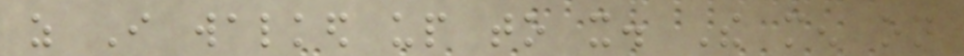as I walked up to it. The men on
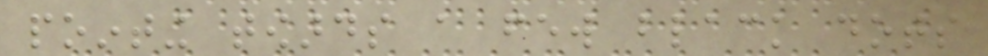pointing towards a few black dots
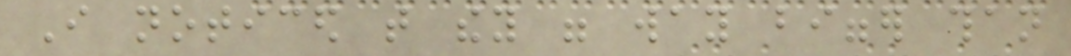I noticed that they were way bigger than
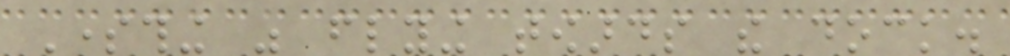Something was flying towards the dock.
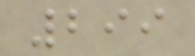299
